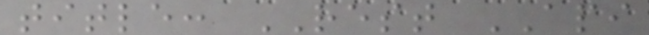title: REST API
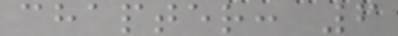chapter: 6
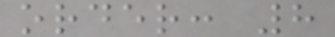order: 8
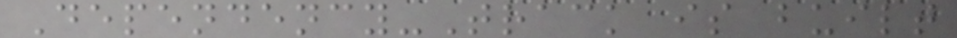Dependency-Track is built
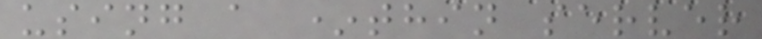using a *thin server
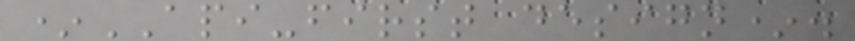*API-first design*.
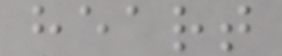heart
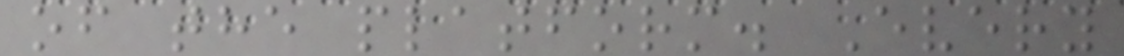of the platform. Every
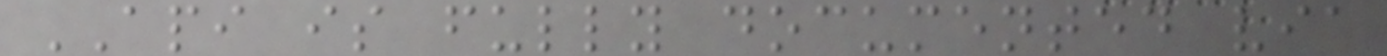API is fully documented via
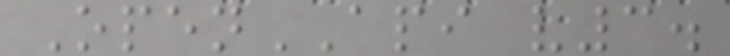OpenAPI v3.
